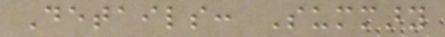Details: Summary
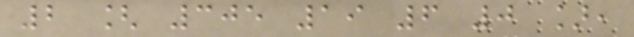2 [ 305 19 6 0 ],
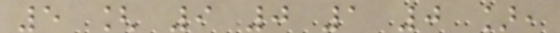5 [ 9 0 1 0 ],
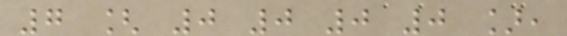7 [ 0 0 0 0 ],
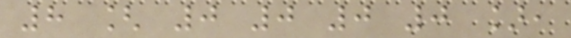8 [ 0 0 0 0 ],
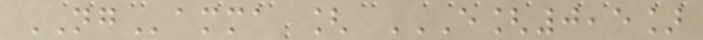NGamma [ E[0,5]
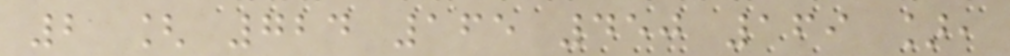2 [ 724 165 450 169 ],
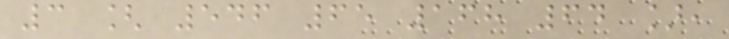3 [ 546 65 168 64 ],
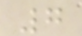7
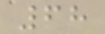68
